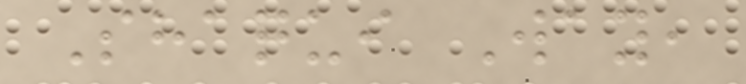Shaqui Way,
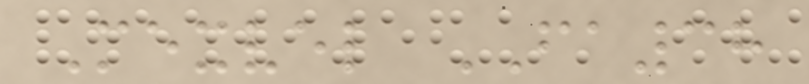Mexvel FA38
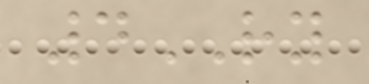4RY
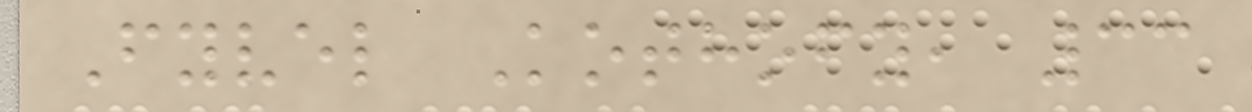Fyvel Kothofy, 33
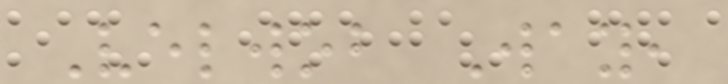Velwob Way,
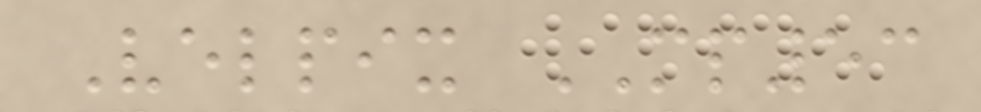Velpix MP53
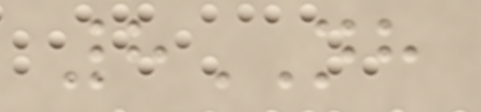8NH
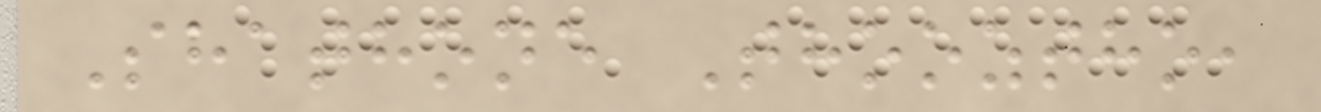Shathone Thooztho,
